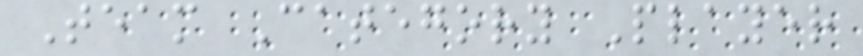Team Category Player
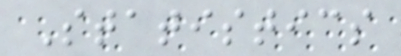Statistics
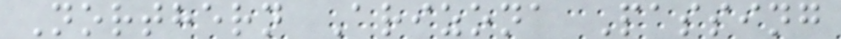Northern Arizona Passing
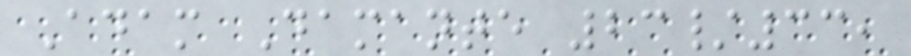Adam Damante 23/33,
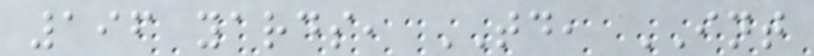196 yards, TD, INT
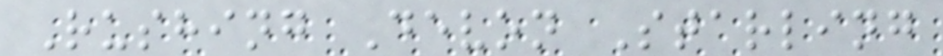Rushing Devon Starling
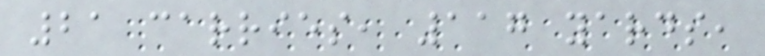21 carries, 117 yards,
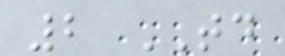2 TD
